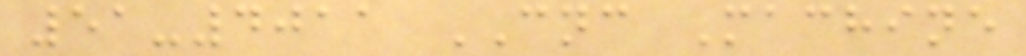51-4011 CNC Machine
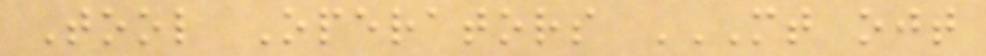Tool Operators MT OJT
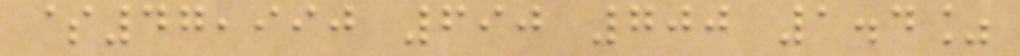$47,990 690 700 1.4%
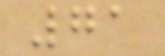71
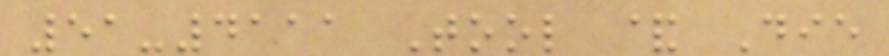51-4111 Tool & Die
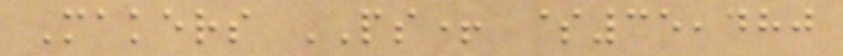Makers PS+ $35,480
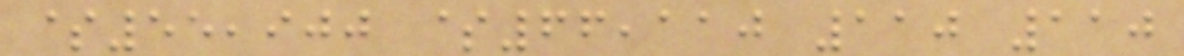$55,900 $66,110 110 110
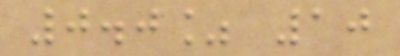0.0% 10
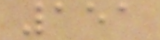151
